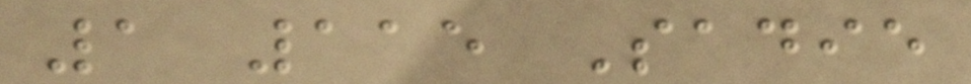1 115 Sadie
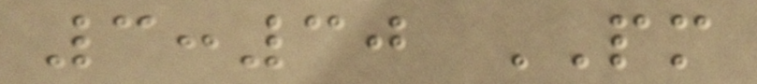3:30 PM
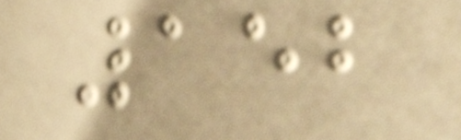152
